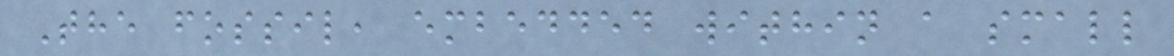The fossil, embedded within a small
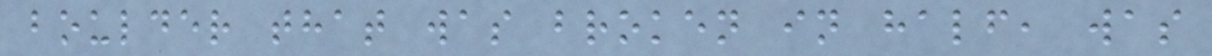boulder that was broken in half, was
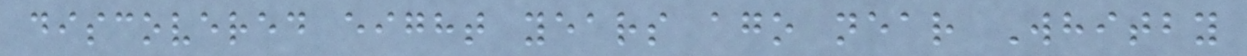discovered eight years ago near Whitby
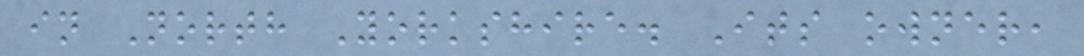in North Yorkshire. Its owner,
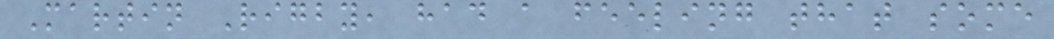Martin Rigby, had a feeling that some
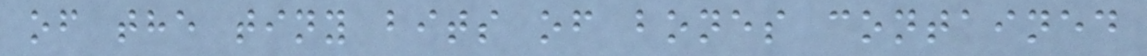of the tiny bits of bones contained
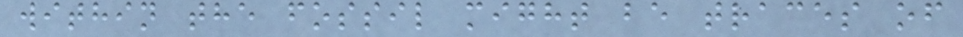within the fossil might be traces of
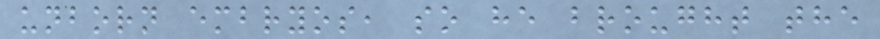unborn embryos, so he brought the
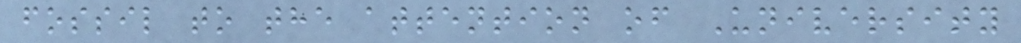fossil to the attention of University
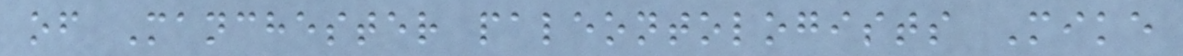of Manchester paleontologists Mike
